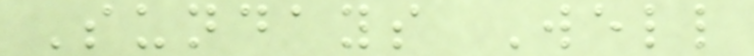Sundays Well
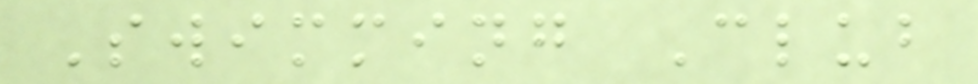Swimming Club
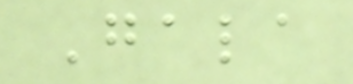Gala
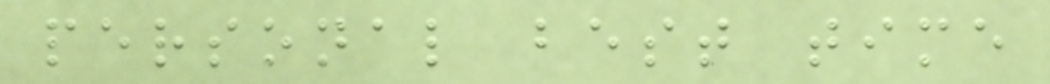personal best time
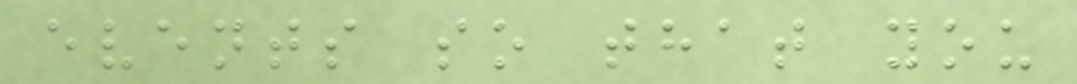events so that you
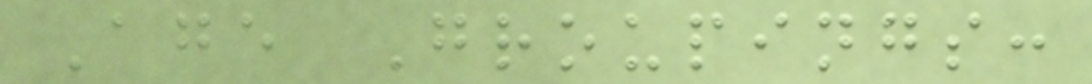Age Groupings:
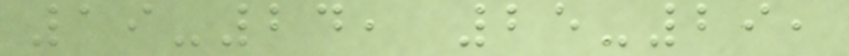19-24, 25-29,
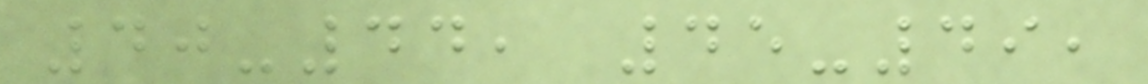40-44, 45-49,
